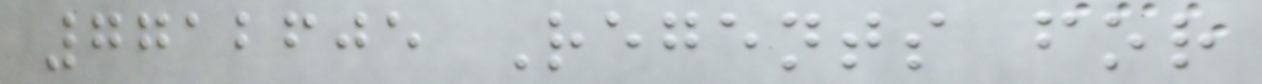7712605 Regents for
